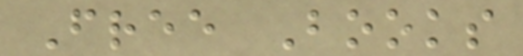Free Books
